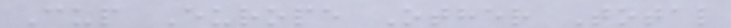Cup Europe Other Total
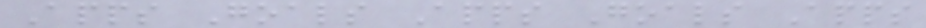Apps Goals Apps Goals Apps
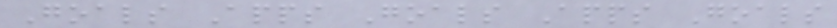Goals Apps Goals Apps Goals
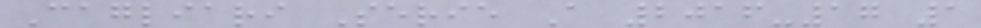Cagliari Serie A 2016-17 1
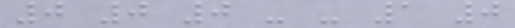0 0 0 - - 1 0
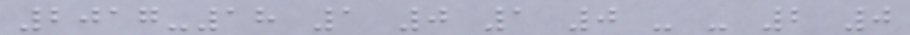2017-18 1 0 1 0 - - 2 0
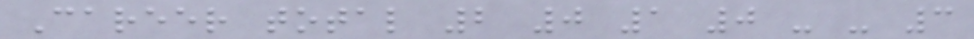Career total 2 0 1 0 - - 3
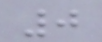0
